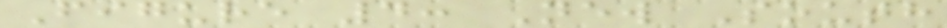Figure 4: New South
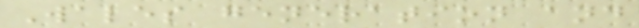Wales generation and
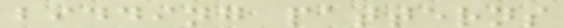bidding patterns
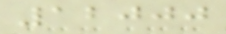12000
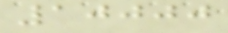10000
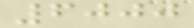6000
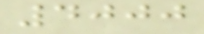4000
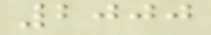2000
